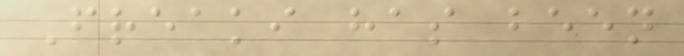Freaki has been
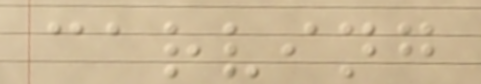carving
